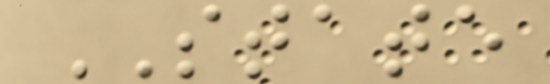STATE
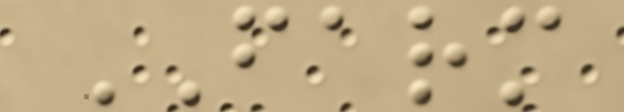FARM
